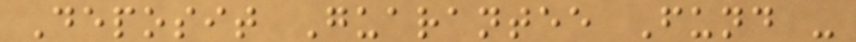Deposit Guarantee Fund -
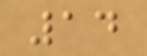14
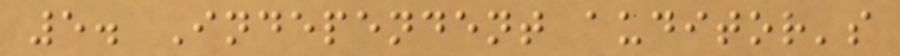5. Independent auditor's
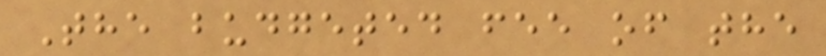The budgeted fee of the
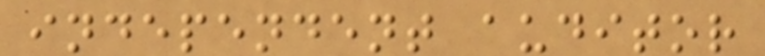independent auditor
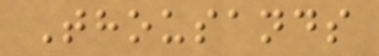Thousands
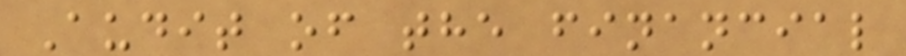Audit of the financial
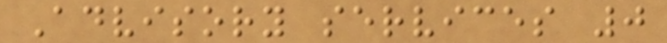Advisory services 0
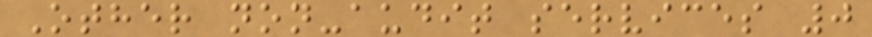Other non-audit services 0
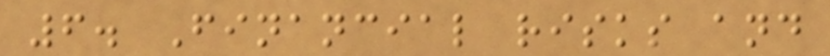6. Financial risks and
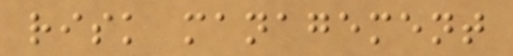risk management
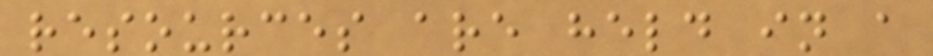resources are held in a
